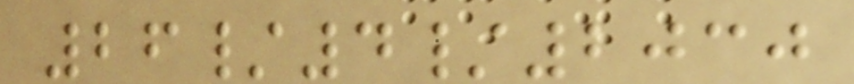26/4/2030
